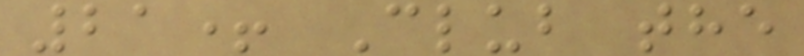21+ Club the
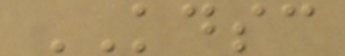KDSC
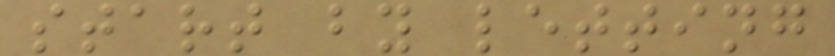start by letting
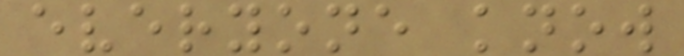everyone know
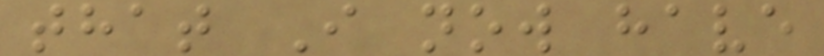that I now have
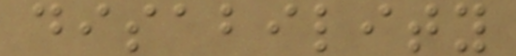disability
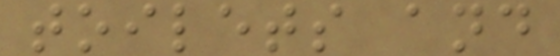toilets and
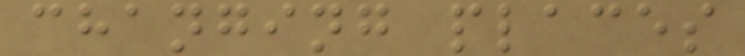changing places
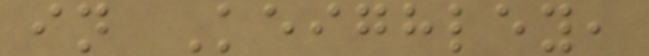in Keighley,
